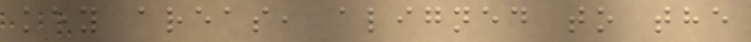key areas, aligned to the
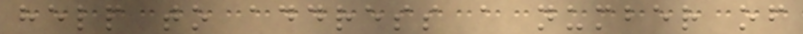help to address a number of
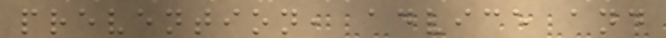prevention, advice and
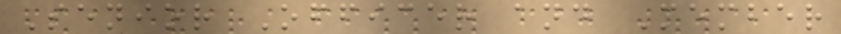Senior Officer and Member
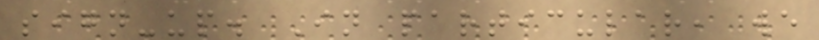sign-up. In particular, we
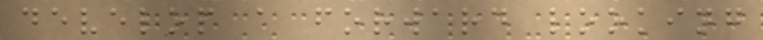develop a forward looking
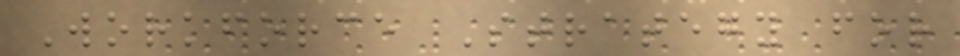Workforce Strategy for
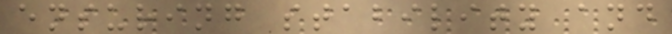ensuring stability and
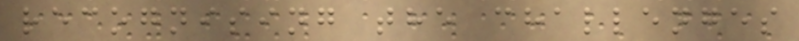recognising the challenges
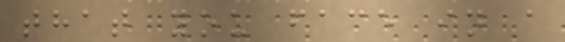that you face in a
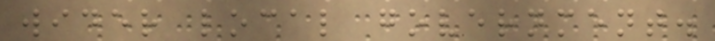wider local government.
